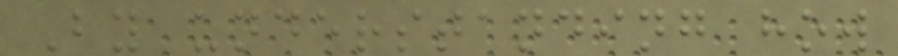By understanding how
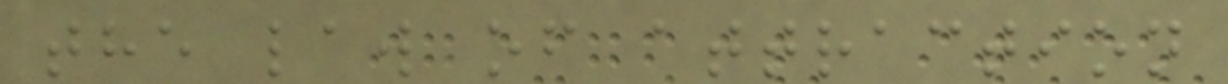the law of attraction
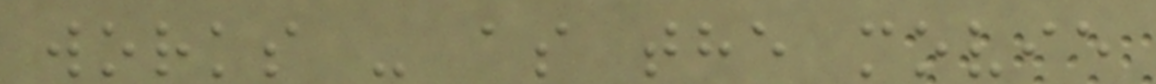works - as the movie
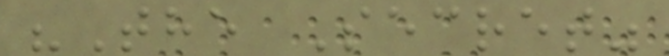"The Secret"
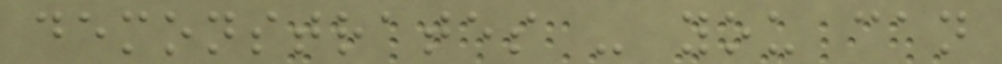demonstrates - you can
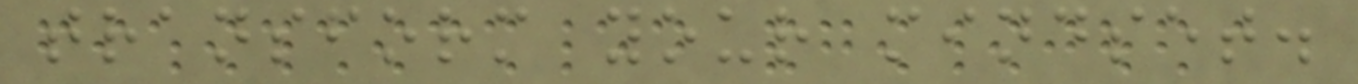transform your mindset.
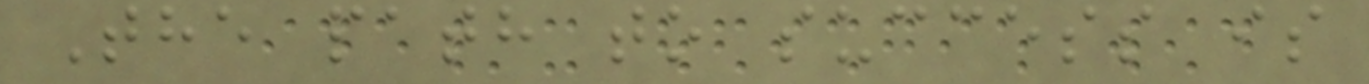The path to success is
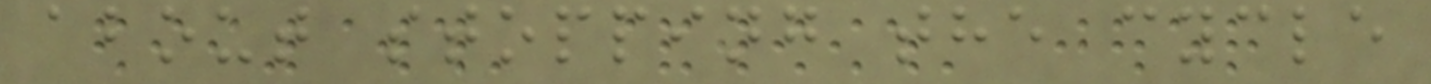about stopping the cycle
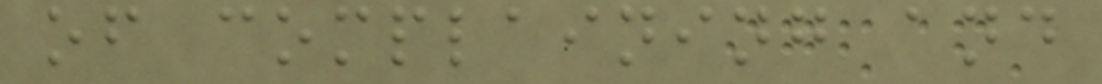of complaining and
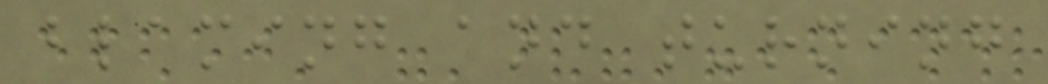blaming and turning
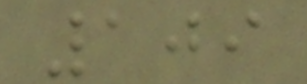109
